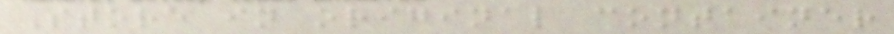Store in original container
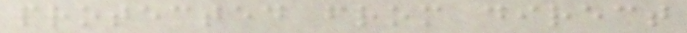protected from direct
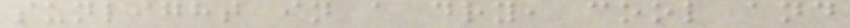sunlight in a dry, cool and
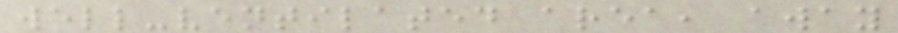well-ventilated area, away
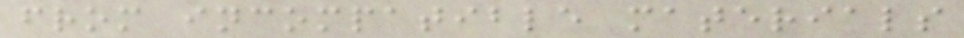from incompatible materials
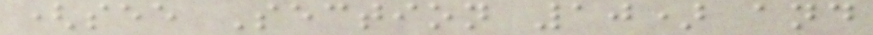(see Section 10) and
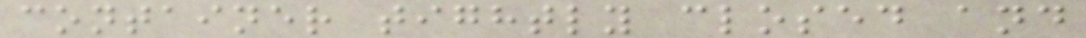container tightly closed and
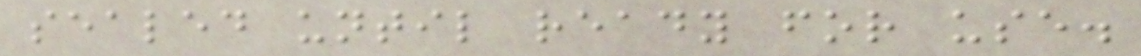sealed until ready for use.
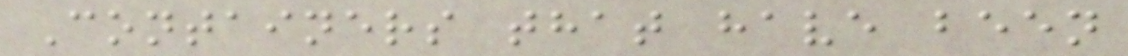Containers that have been
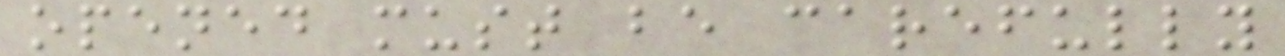opened must be carefully
